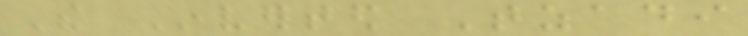The Inverted Tzadi
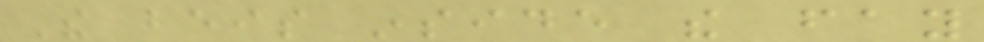The beis inside the fay
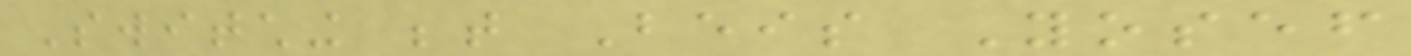Switching between Beis Yosef
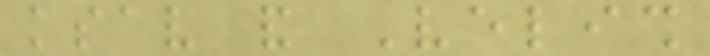ksav and Velish
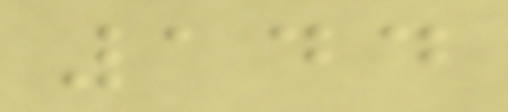144
